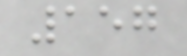157
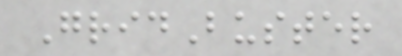GridBuster
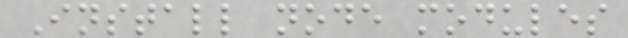Install node modules
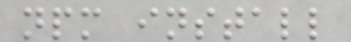npm install
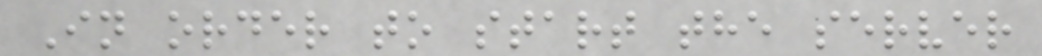In order to start the server
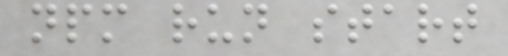npm run start
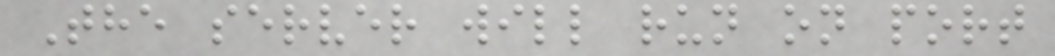The server will run on port
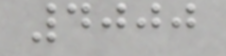4000
